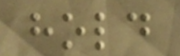hold
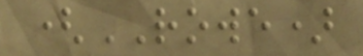(ROWE)
